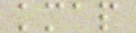kmap
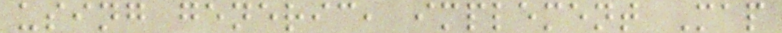using generic, implement Map
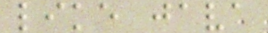like java
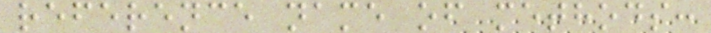reference name of methods:
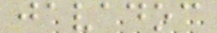javadoc
